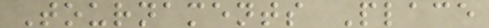Tournaments Place
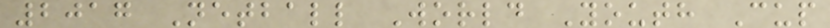2017 Netball World Youth Cup
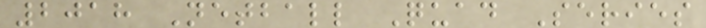2018 Netball Quad Series
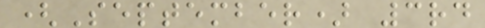(September) 3rd
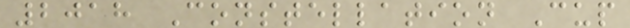2018 Constellation Cup
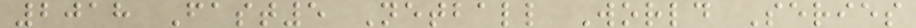2018 Fast5 Netball World Series
